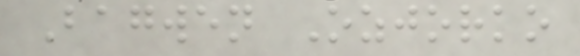Bagwen Ozjorko
